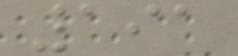191
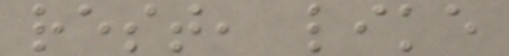rest, like
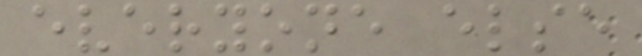everyone else
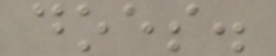does.
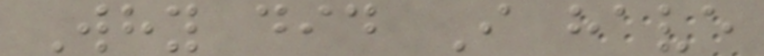Why did I have
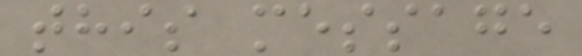this message
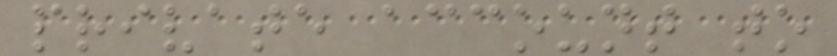private account to
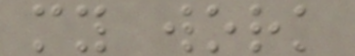my work
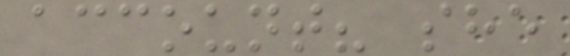account? she
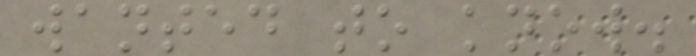wanted to know.
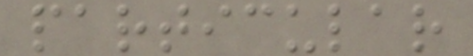particular
